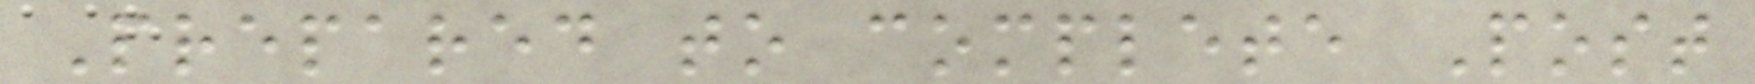Prepared to complete Post
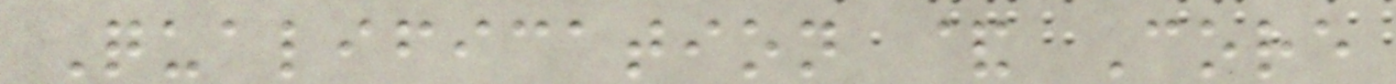Qualification & Core
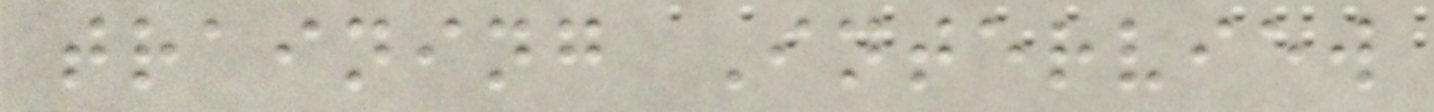training Interview
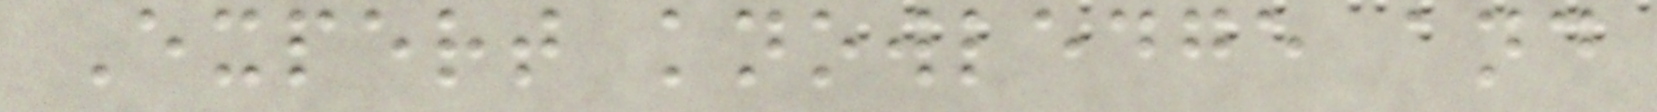Expert knowledge and
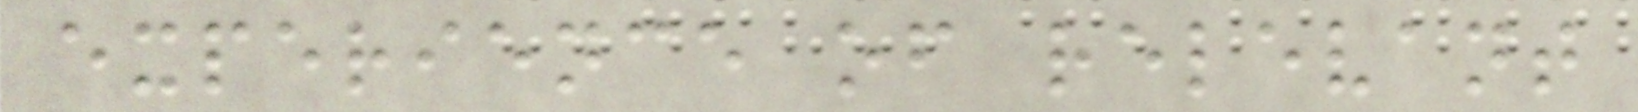experience of relevant
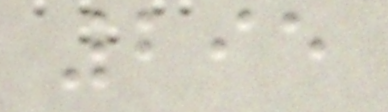295
